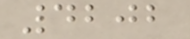4202
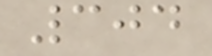304
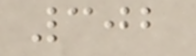302
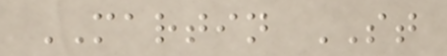MARTIN ST
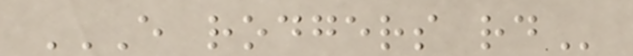E RODGERS RD
